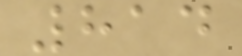814
